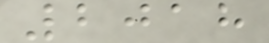2018
